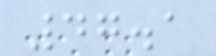47.1
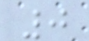0
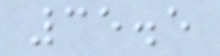35.5
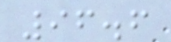96.6
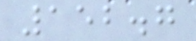152.7
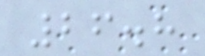26.8
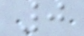0
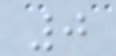0
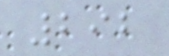292
